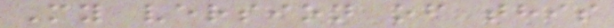My version of this
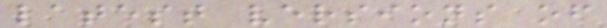latest versions of
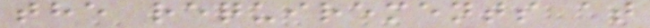the requirements at
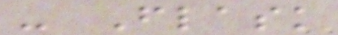- Flask
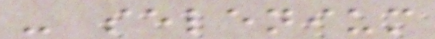- selenium
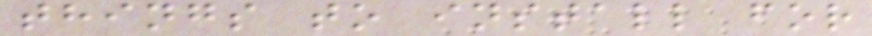things to install for
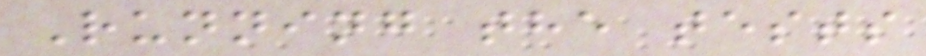Running the tests
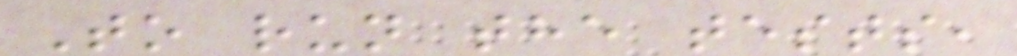To run the tests,
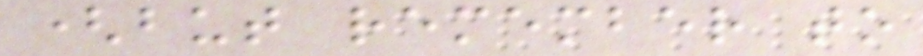(but remember to
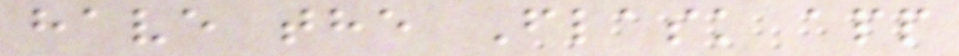have the Flask app
